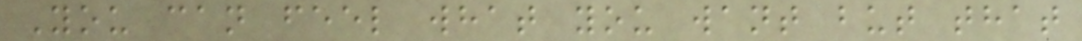You can feel what you want but that
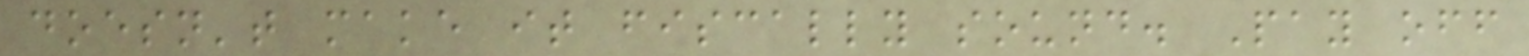doesn't make it fiscally sound. Pay off
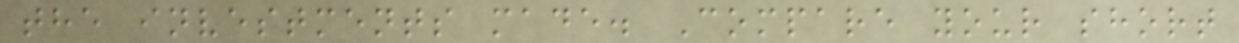the investments made. Compare your short
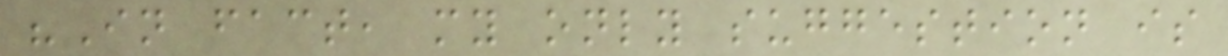"In fact, my only suggestion is
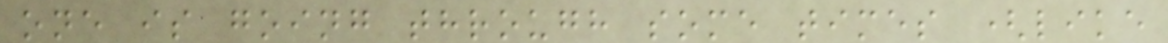one is going through some times (like
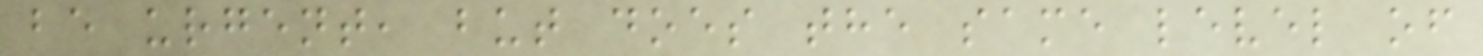be urgent, but does the same level of
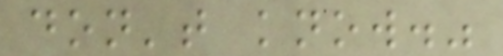don't know."
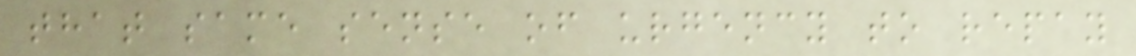that same sense of urgency to repay
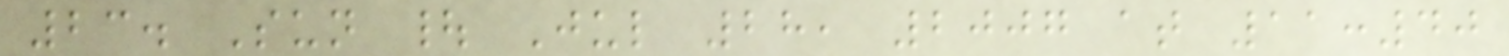23. Sun | Jul 28, 2007 at 11:40
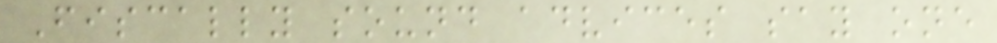Fiscally sound advices say one
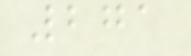271
